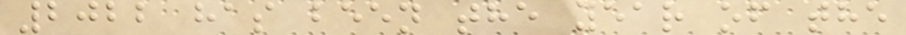2022 has been the year of the
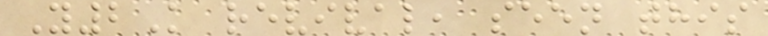Y2K revival, seen this
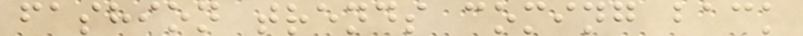fashion trends coming back
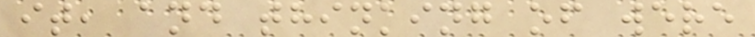it, and thinking of were
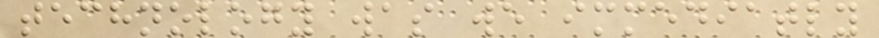technology was we immediatly
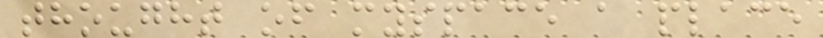thought of myspace a place
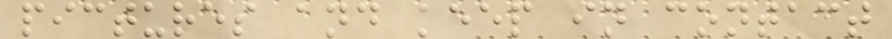pictures and keep in contact
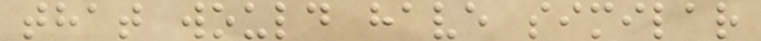that would have similar
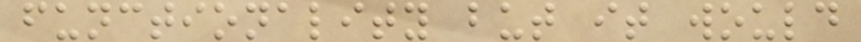functionality but it would
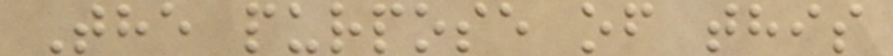The purpose of this
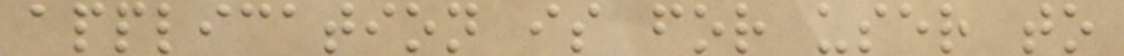application is for user to
